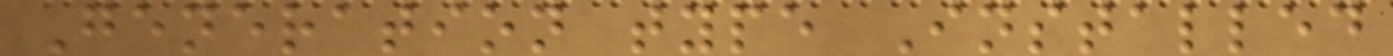Generation type Installed
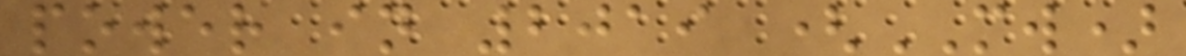power in 2019 (MW)
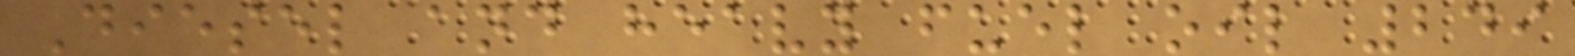Diesel and heavy fuel oil 249
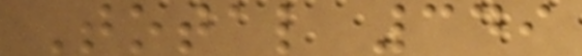Total 349
